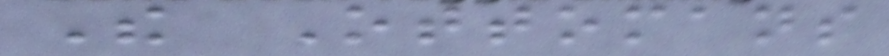The Ottomans
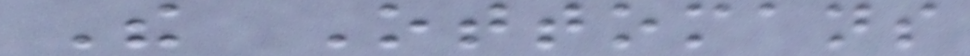The Ottomans
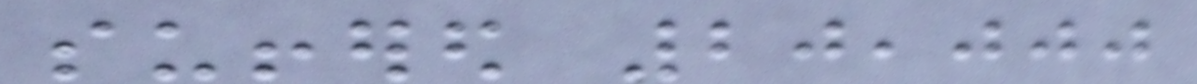suffered 20,000
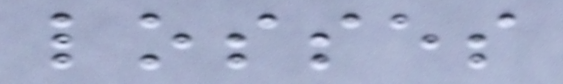losses
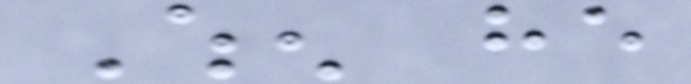When he
